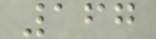167
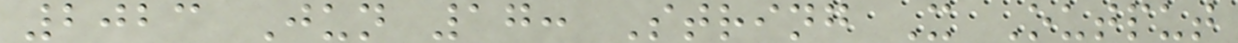2023 Jun 17: String X Output
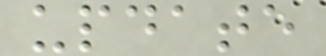update
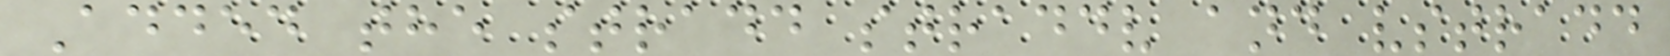Added the stradd straddv and vstradd
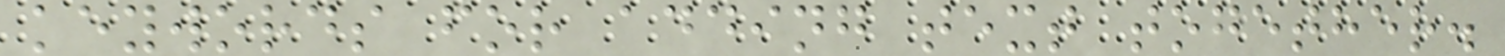keywords for adding text together.
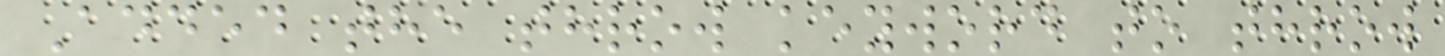Added the throw keyword to throw
